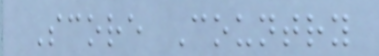Score Country
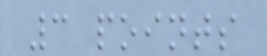3 points
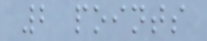2 points
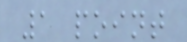1 point
